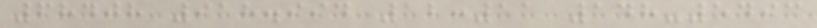68408 918.994 12:11 148-5493
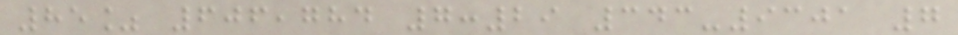85% 606,784 7:29 343-9301 7
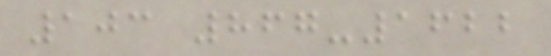103 867-1622
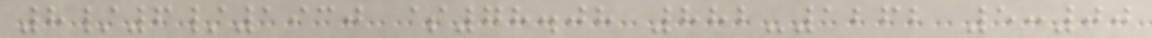8/6/1930 $78.08 882-1262 5:00
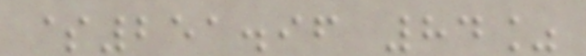$251.96 84%
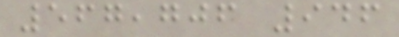567,706 946
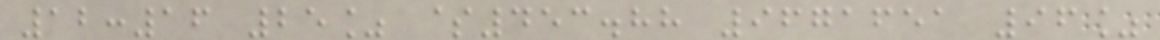12:16 25% $453.88 9671651 96%
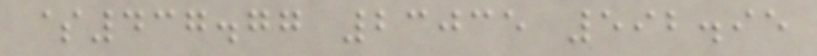$437.77 23035 592.95
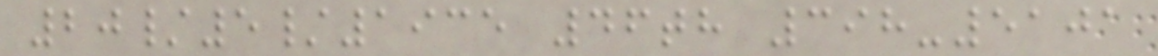20/5/1935 46th 398-5101
